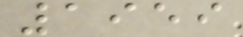1959
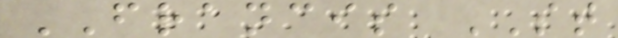FRANCIS ST
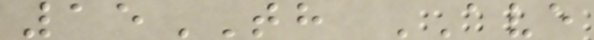15TH AVE
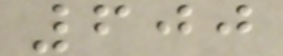600
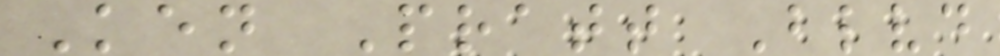Ken Pratt Blvd
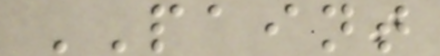PAINT
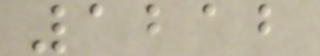1212
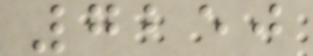7250
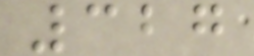327
